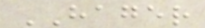HAGER
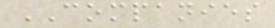COMPANIES
